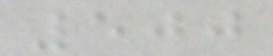500
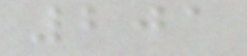201
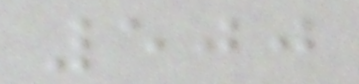500
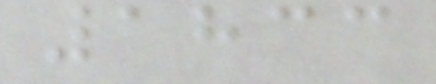1833
